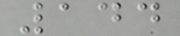144
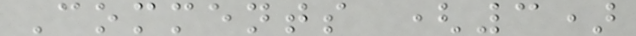Comments (3)
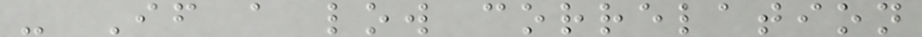- If a low correlation
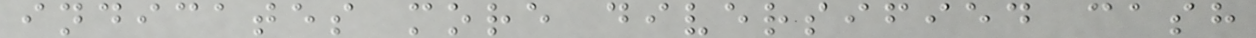indicates more diversified cash
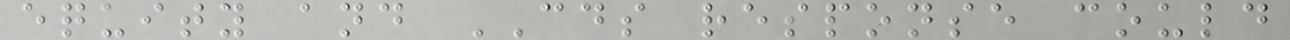equity and CDS response could
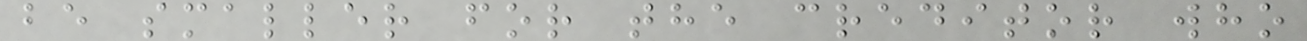be smaller for the creditor who
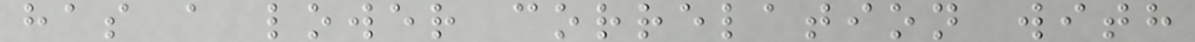has a lower correlation with
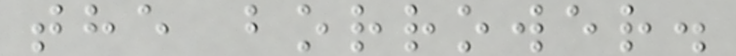the borrower.
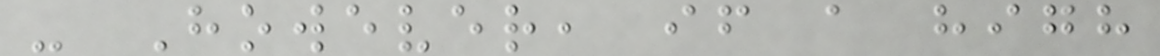- However, if a high
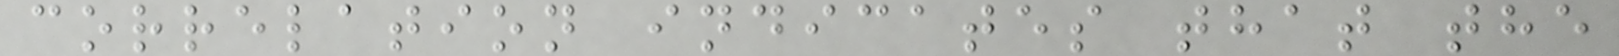correlation indicates that the
